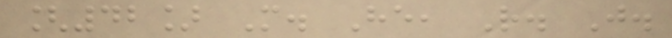[42] M. He, R. J.
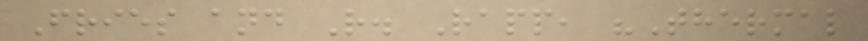Fries and R. Rapp, "Thermal
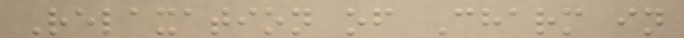Relaxation of Charm in
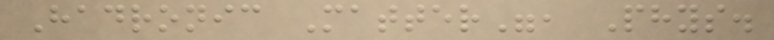Hadronic Matter", Phys.
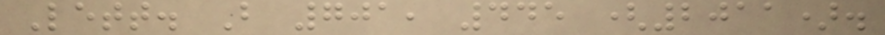Lett. B 701, 445 (2011).
